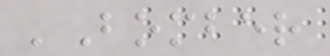'Bomber
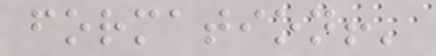formation!'
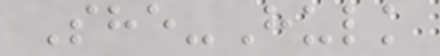She-Hulk
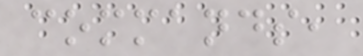commands,
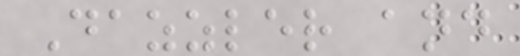Dazzler and
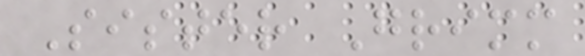Sister Grimm
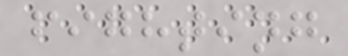fighting
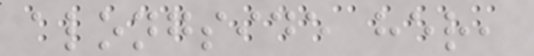alongside her,
